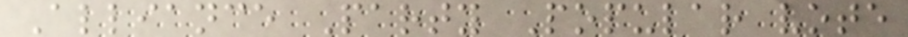Alliance Party Popular vote
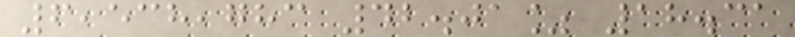6,538,783 42.01% 18.31
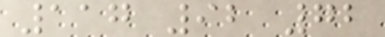117 92 72
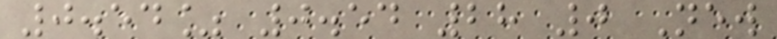0.54% 0.54 28 0 New
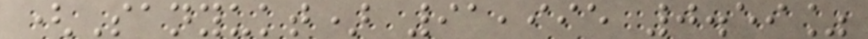(Sanyukt) 91,995 0.59%
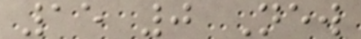15 0 New
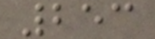253
